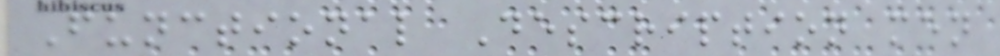Functional Description men
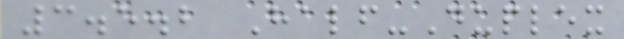3.5.2 Half-Duplex
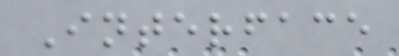Interface
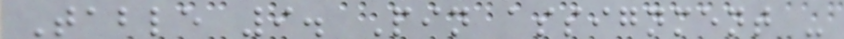Table 9. Pin assignment -
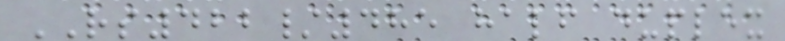RS422/485 half duplex
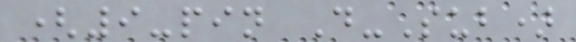(9-pin D-Sub)
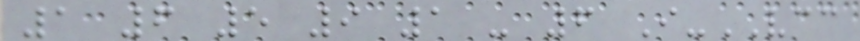1 6 5 9 1 - 6 I-VCC
